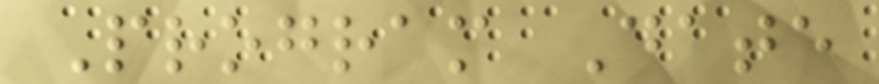Program Date
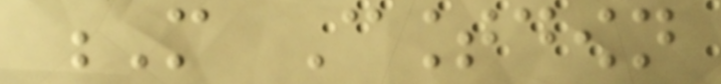M Countdown
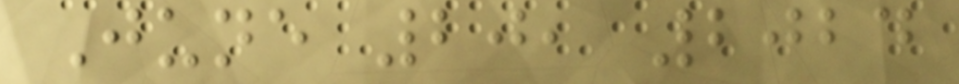June 20, 2024
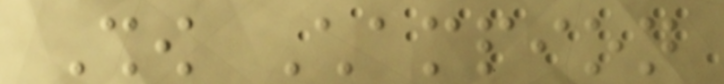Show Champion
